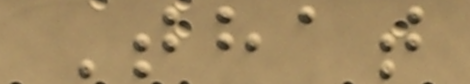That
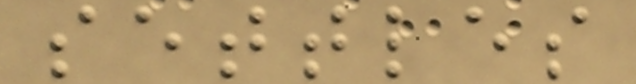settles
